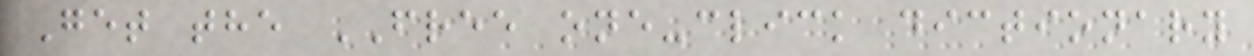Get the FREE one-click dictionary
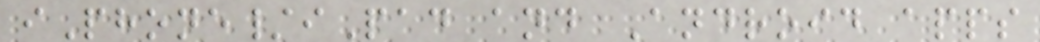iPhone/iPad and Android apps
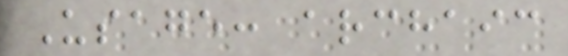Usage: archaic
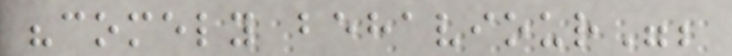"comely behaviour";
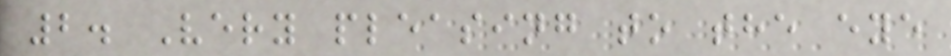2. Very pleasing to the eye
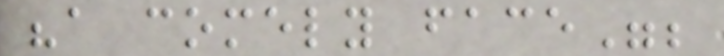"a comely face";
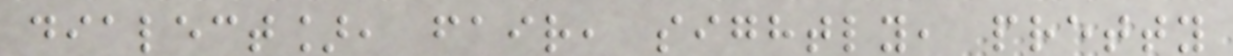dialect], fair, sightly, pretty
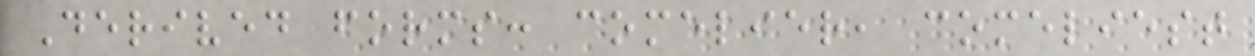Derived forms: comelier, comeliest
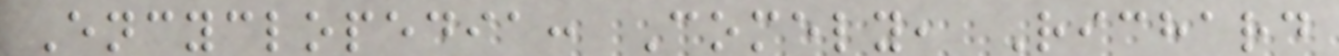Encyclopedia: Comely, Richard
